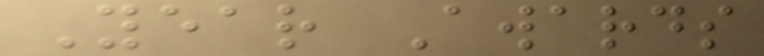Year Awards
